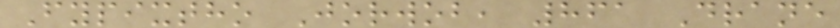Fypixtho Jorwob, 861 Drane
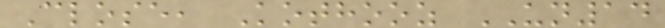Close, Kothooz UN14
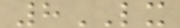8LX
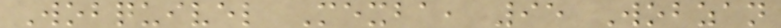Wobquivel Mexba, 95 Wobzan
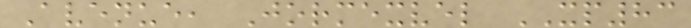Avenue, Jormexvel XP83
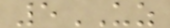5UZ
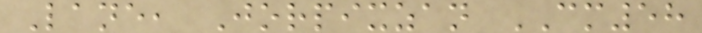Lane, Jorpixzan CM58
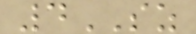4SZ
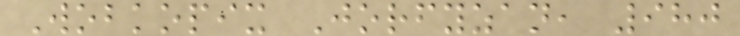Wobkopix Jorfyzan, 980
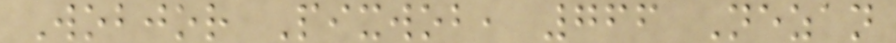Wobjor Pixwob, 766 Nezan
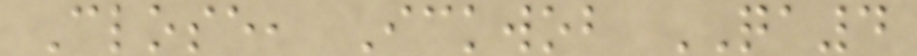Close, Ickwob QA4
